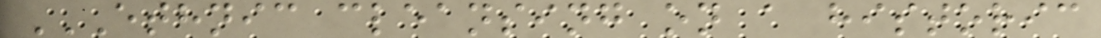ETHNIC CLEANSING ON A HISTORIC
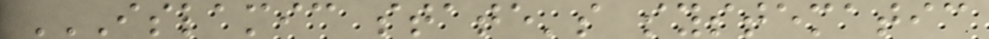ISLAMIC STATE'S SYSTEMATIC
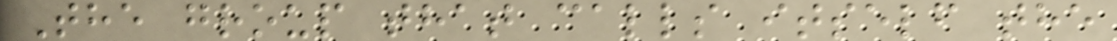The group that calls itself the
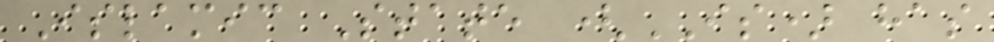Islamic State (IS) has
